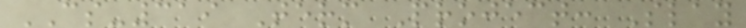CS-319 Term Project: Slay
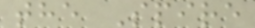the Spire
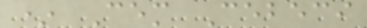* Cem Cebeci
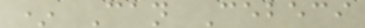* Can Cebeci
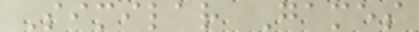Similar Games
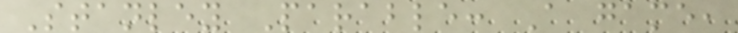Stanley Parable: A game,
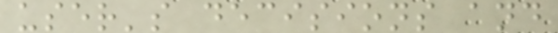user's decisions and
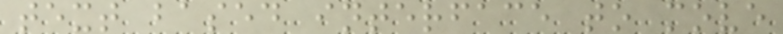text based interface to move
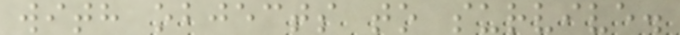with objects to survive.
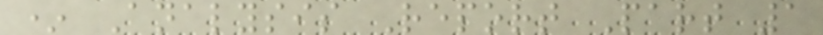* Analysis Report Part 1
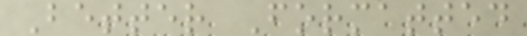Better Formatted
